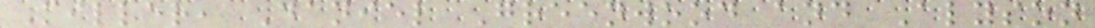Miller, Daniel Greenwood and Alyson
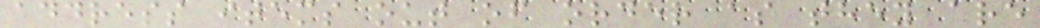address items out of order as they are
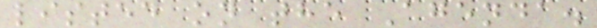listed on the Agenda.
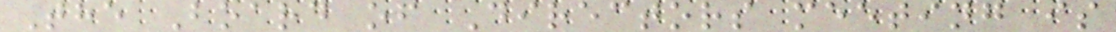The Board of Directors meeting is
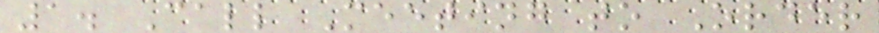1. Call Meeting to Order
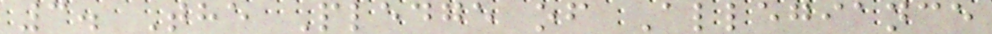3. The Pledge of Allegiance
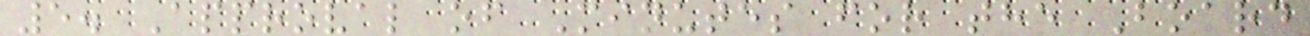5. Approval of Minutes for the Board
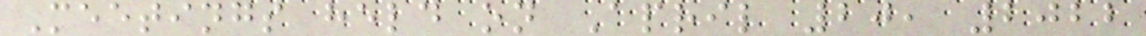Meetings held on April 20, 2022
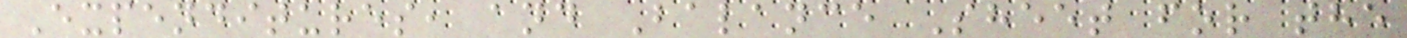Expenditures, and Balance Sheet for the
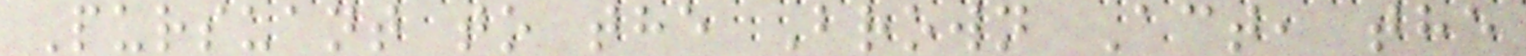Pursuant to the Brown Act, the
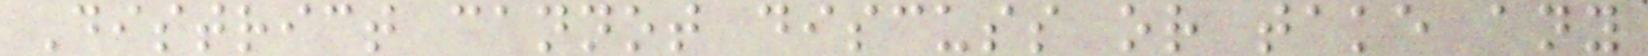District cannot discuss or take any
